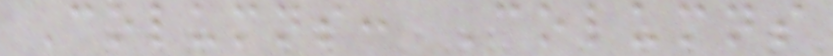Columns: Columns
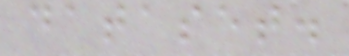dataset.
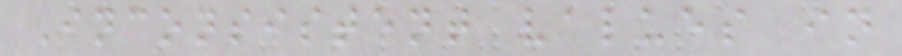Inconsistent values in
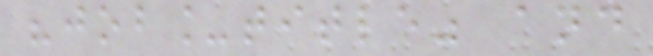"job_title" and
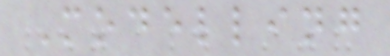Modelling
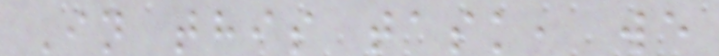In this task, we
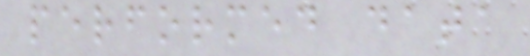performed data
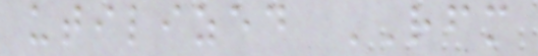utilized RFM
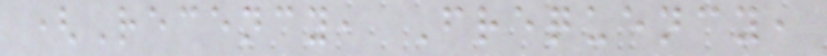(Recency, Frequency,
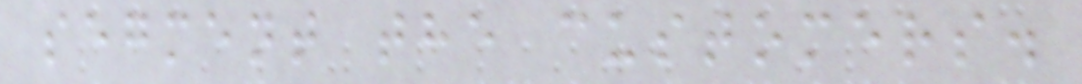segment the customers.
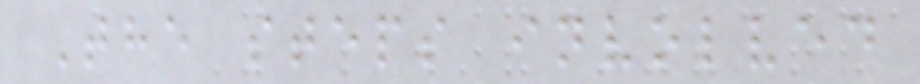The steps involved
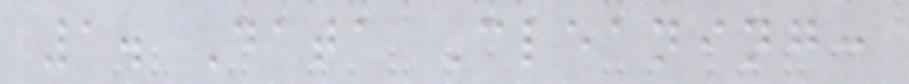1. Data Cleaning:
